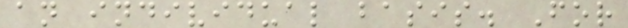an individual basis. For
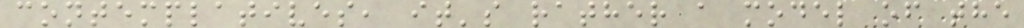contemplatives, it's rather a model of the
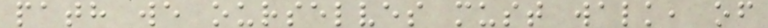path we ourselves must walk, of
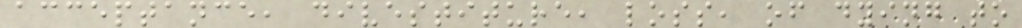acceptance, divestiture, loss, of dying to
